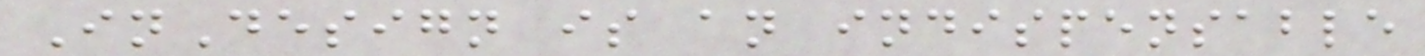InDesign is an indispensable
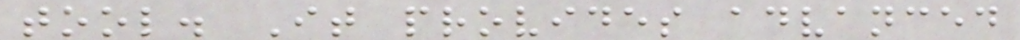tool. It provides advanced
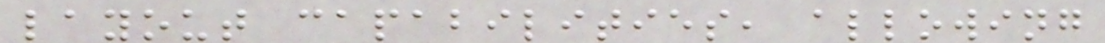layout capabilities, allowing
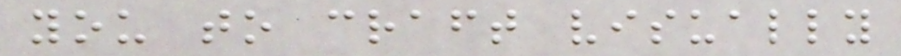you to craft visually
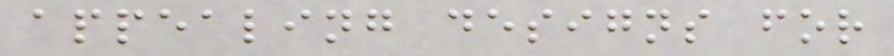appealing designs for
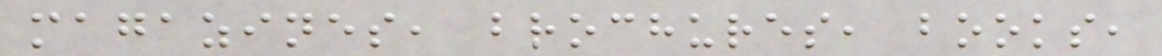magazines, brochures, books,
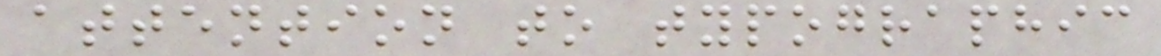attention to typographic
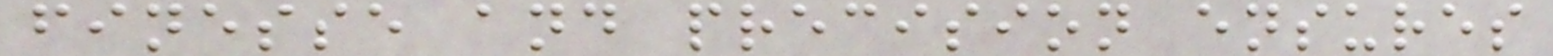finesse and precision ensures
